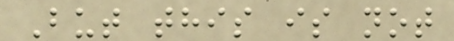But this is not
